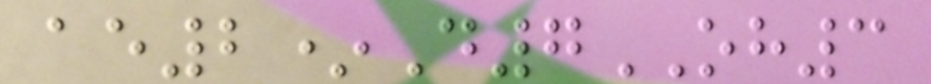ae2*D7OH3
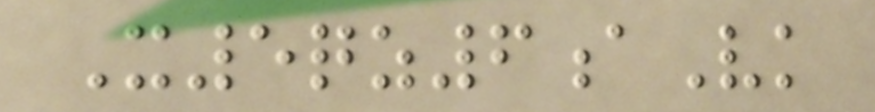X5qz6aVk
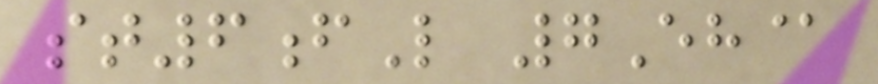st6fL 7Eh@
